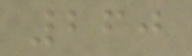260
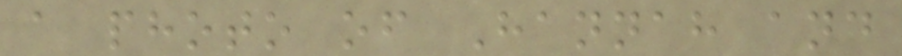a photo of Hannah and
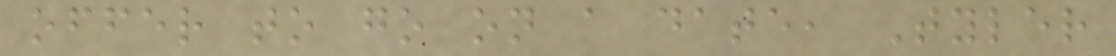offer to go on a date, Tyler
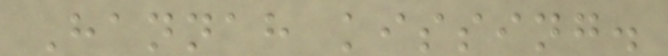Hannah kissing.
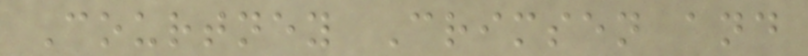Courtney Crimsen and
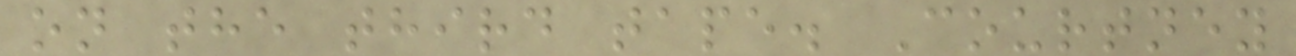on the third tape. Courtney
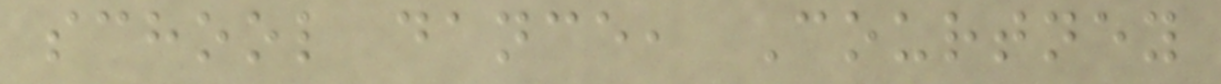school dance, Courtney
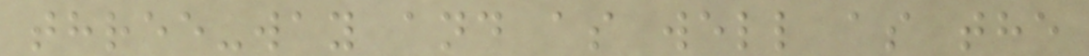three-way and as well as the
